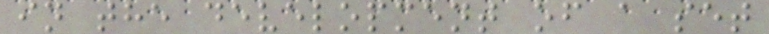in the development of a set
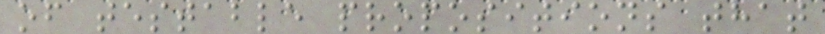of testable propositions that
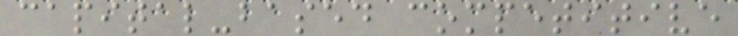capital-based competitive
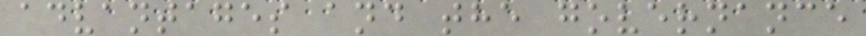advantages and the governance
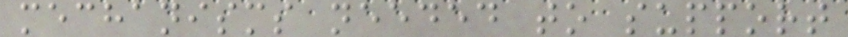mechanisms needed to support
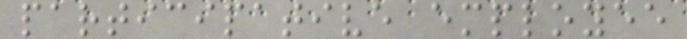participative employee
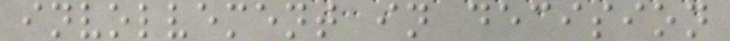involvement in decision
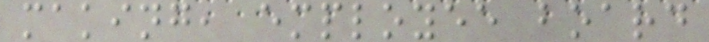making, employee board
